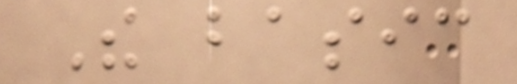The basic
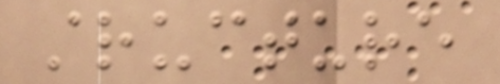structure
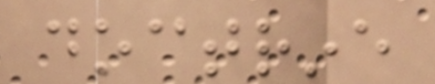doctrine
